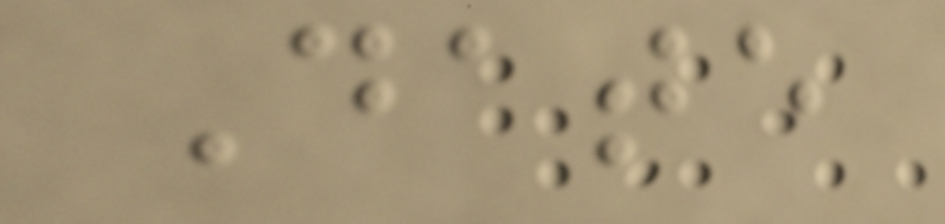Date
